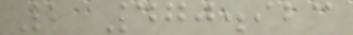2 470.923
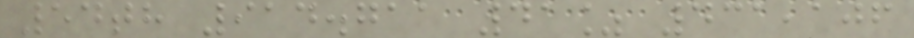54th 914.711 41% 431,106
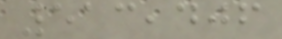513,406
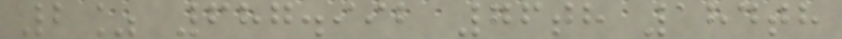2% 687.992 76th 184th
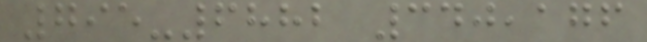795-6882 340,176
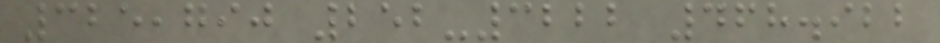325,790 252-3222 468.922
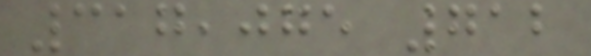317,075 712
